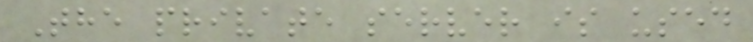The private server is used
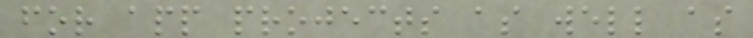for app projects as well as
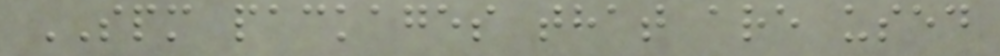SPM packages that are used
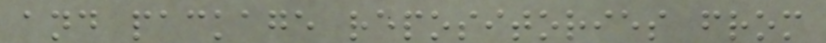and package repositories from
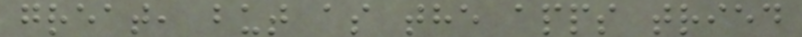great, but as the apps tried
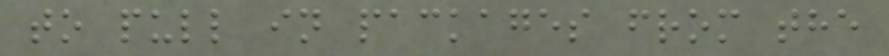to pull in packages from the
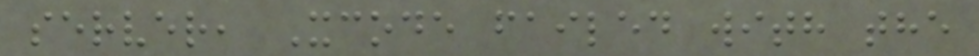server, Xcode failed with the
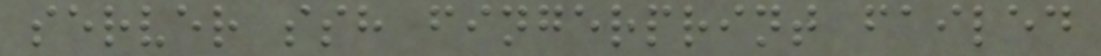server ssh fingerprint failed
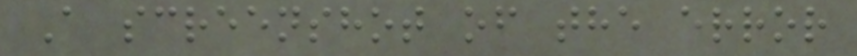A screenshot of the error
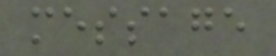message
